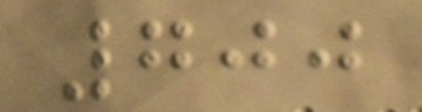700
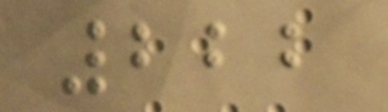222
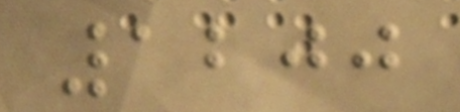1200
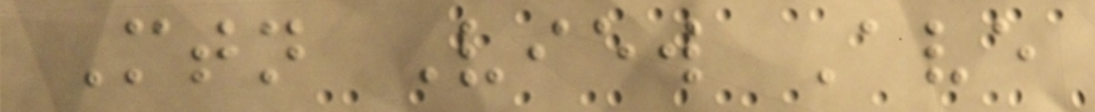Mtn View Ave
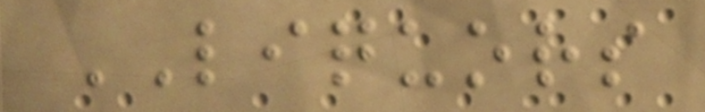LIQUORS
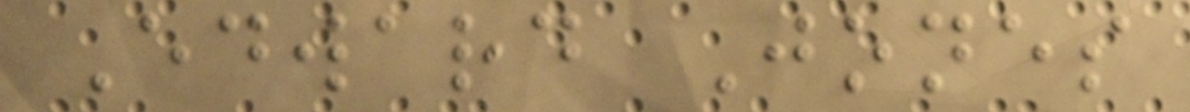Edward Jones
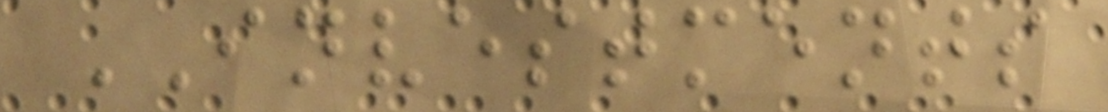INVESTMENTS
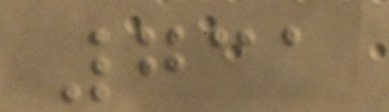731
